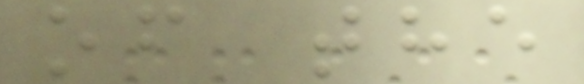of the
